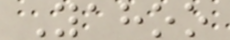Yahoo
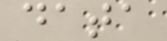data
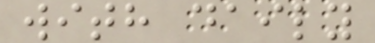with daily
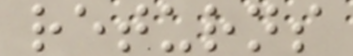returns
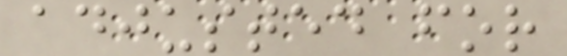adjusted for
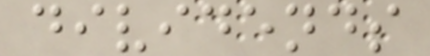dividends
